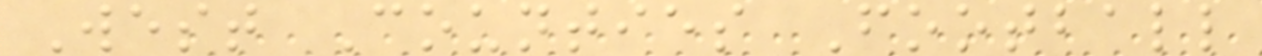West Counties Football
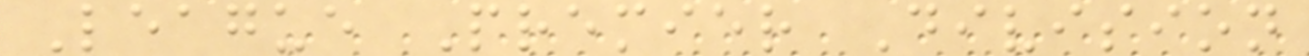League Premier Division
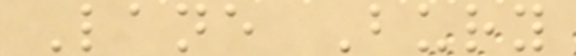Lane Bury
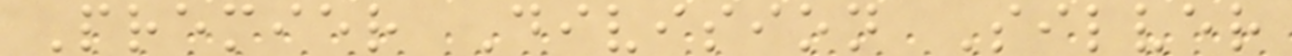Premier Division Silver
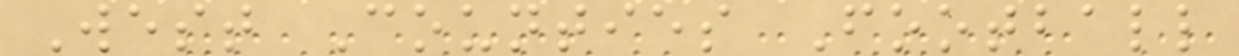West Counties Football
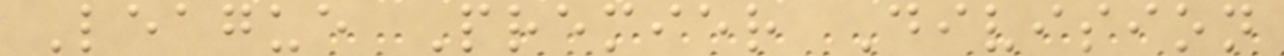League Premier Division
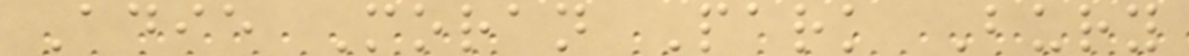Adie Moran Park Bury
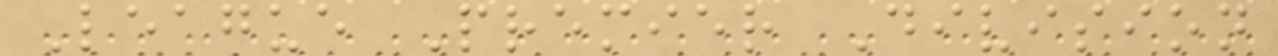League Premier Division
